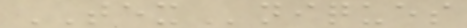TEXniques
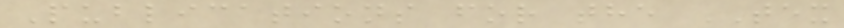Publications for the TEX
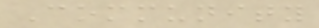Community
